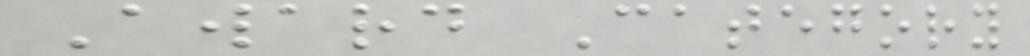Award Category
